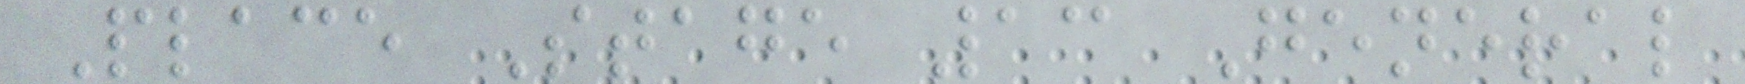Place Stage 13 General
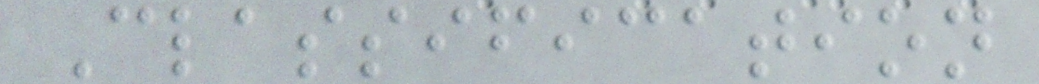Classification
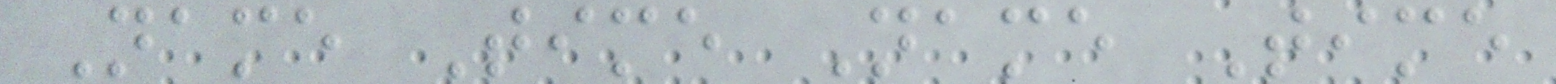Name Time Name Time
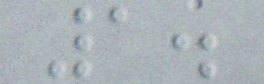1.
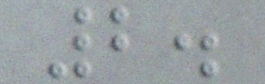2.
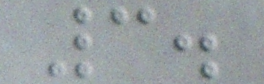3.
